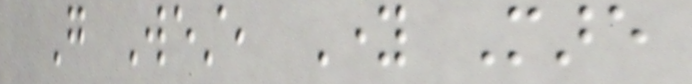Go West, Young Mare
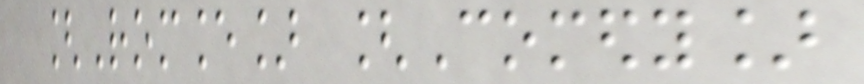[Romance] [Comedy]
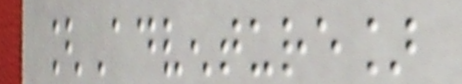[Adventure]
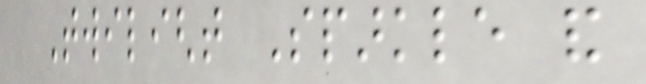Twilight Sparkle and
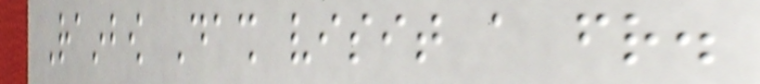Rainbow Dash visit a friend.
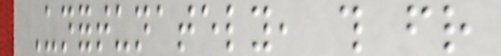Unfortunately, this friend
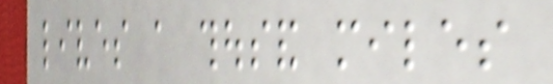lives a thousand miles
